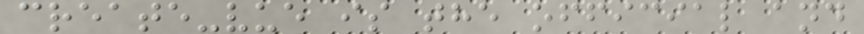create-vue is the official and
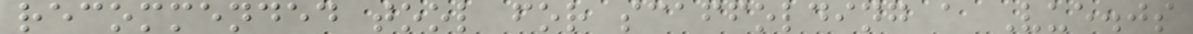recommended tool for scaffolding a Vue.js
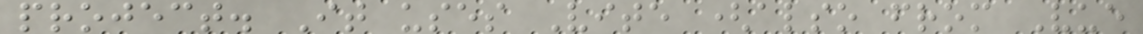project. It uses Vite (also from Vue
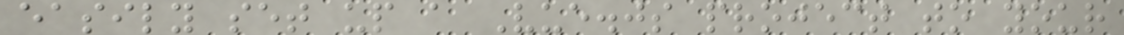easily set up a Vue.js project to your
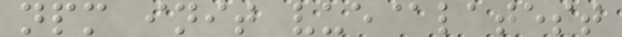npm init vue@latest
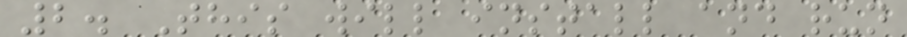2. This will install and run
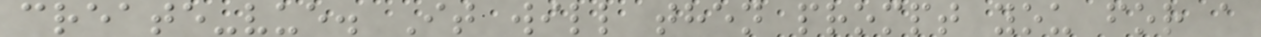create-vue. It will then prompt you for a
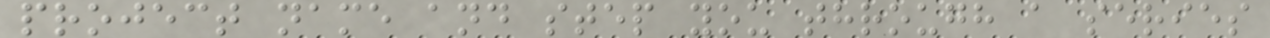project name and step you through a series
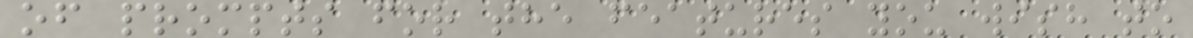of prompts for the features you wish to
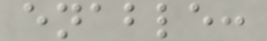enable:
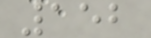152
